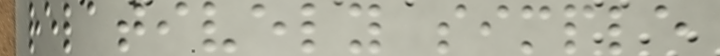relatively simple
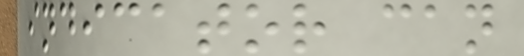indicator can
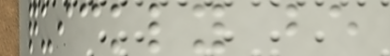quickly be
